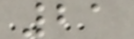21
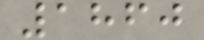1860
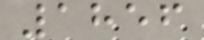1856
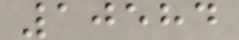10584
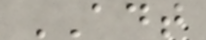ADT
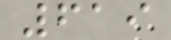619
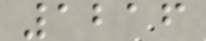1216
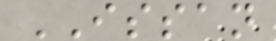ISSAN
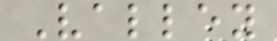Valley
